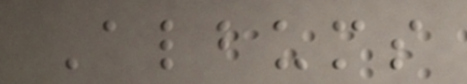Albums
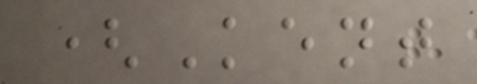(Kent
